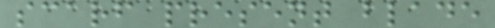scarf present blade
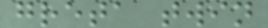greta twin
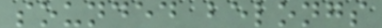sounded belongs
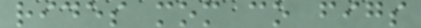rides mom co figs
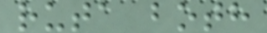ruta both
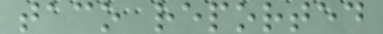taco reported
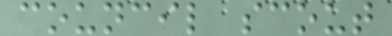council scout
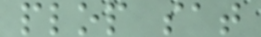plop sat
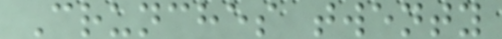Crunches twenty
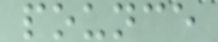pounce
